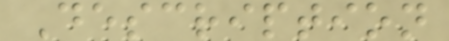Description
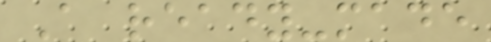A ready-made
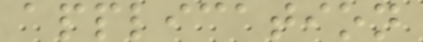application
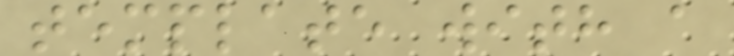template with a
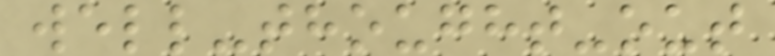well-thought-out
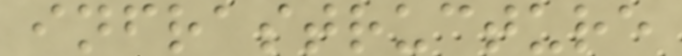infrastructure
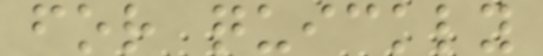for quickly
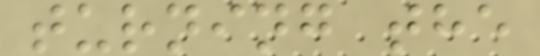turning the
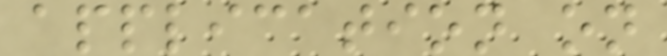application on
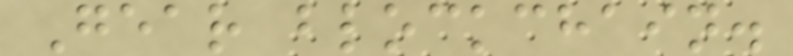Gear blockchain.
